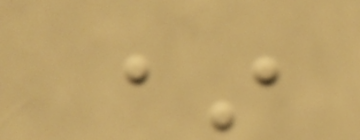*
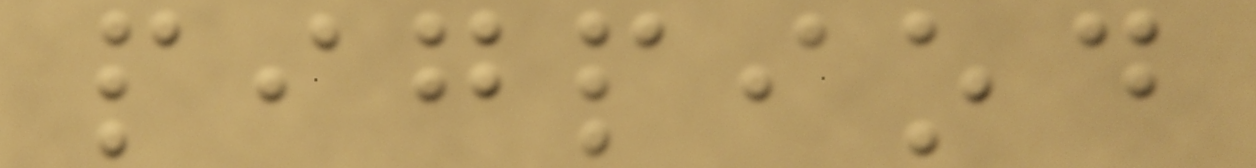pigpiod
